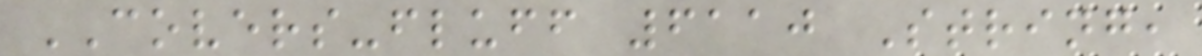COVERS-fluff 6110 String,
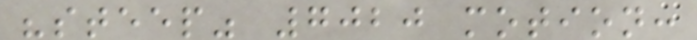"steep" 7020 motion:
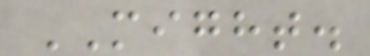MIGHT.
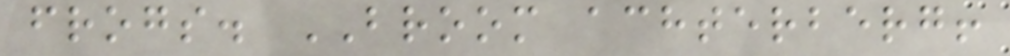frogs. BROOM achterberg!
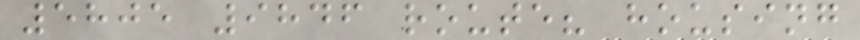5805 9846 route? housing
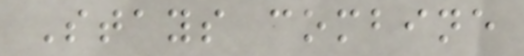Stays combine
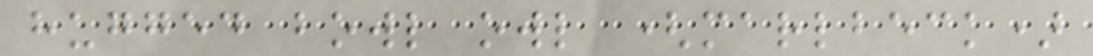hugged bowl owl (marlbeck)
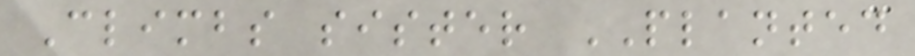Climbs sister PLANTED
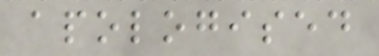apologised
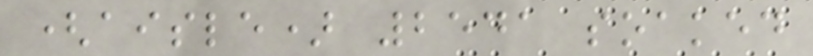(aisle) 2541 soaked
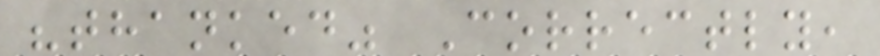"thanked" Correctly,
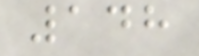148
